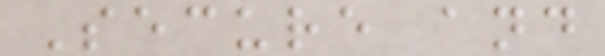Secure and
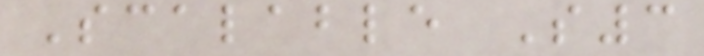Scalable S3
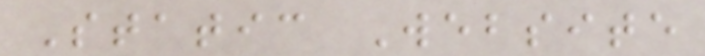Static Website
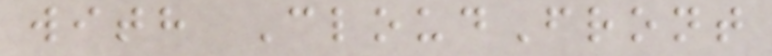with CloudFront
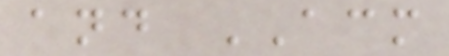and ACM
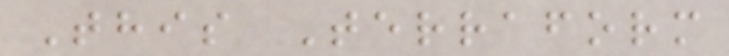This Terraform
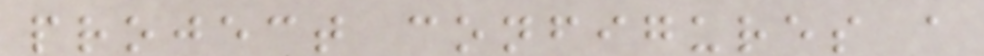project configures a
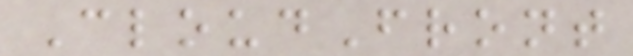CloudFront
